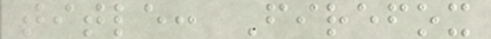title: Firefox
